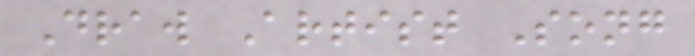Draw Artist Song
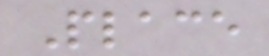Place
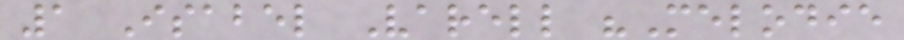1 Isabel Varell "Melodie
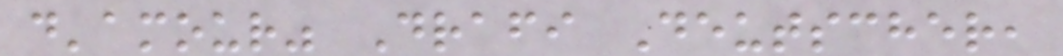d'amour" Drafi Deutscher,
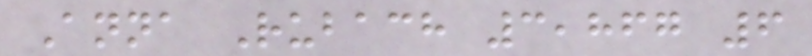Anna Rubach 3,867 6
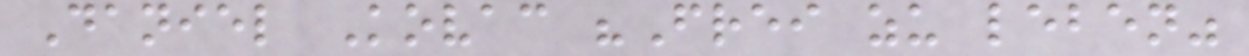Daniel Kovac "Frei zu leben"
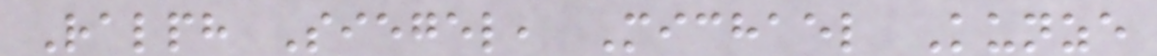Ralph Siegel, Michael Kunze
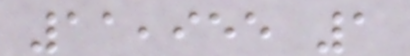11,955 1
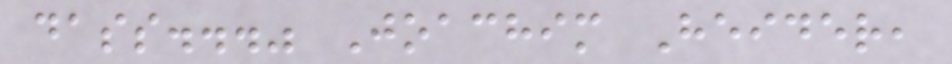dass..." Joachim Heider,
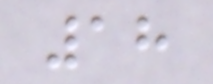18
